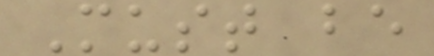Must be
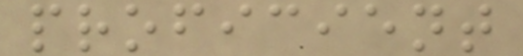proficient
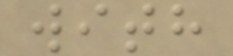with
